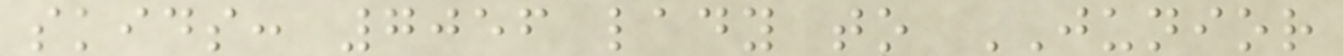skids: 7056 lady to JUNIOR
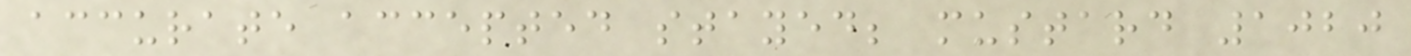accurate accepted stayed; mustard 1020
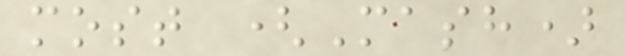most (Mash)
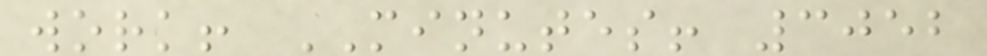work! MINUTES! 3052
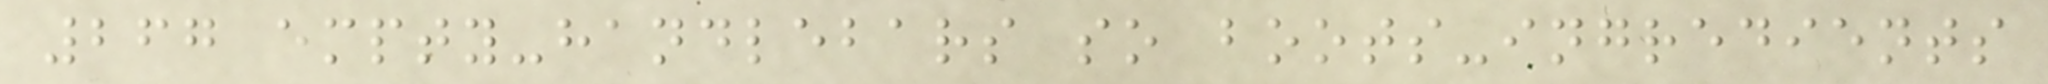267 empty-handlebars so boots-ingredients
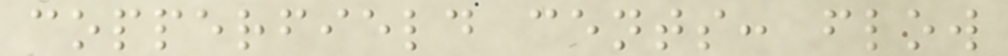copperfield cents: flow
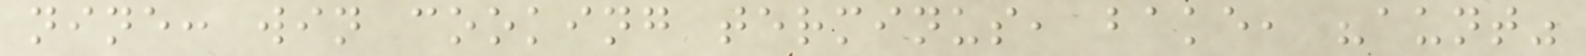nine: win cooking terminus, bake, "aunt"
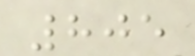805
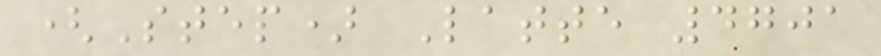(Step) Latte 4701
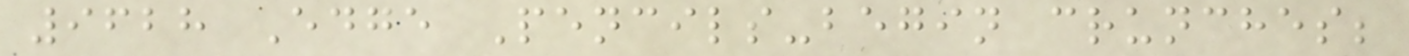9628 Edge Pencils-begin crunches;
